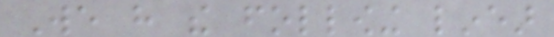We have the following linear
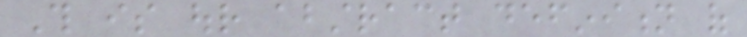This is our abstract definition of
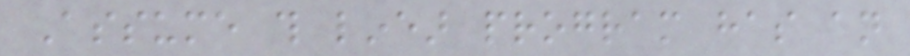Assume this linear program has an
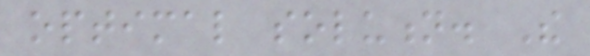optimal solution. The
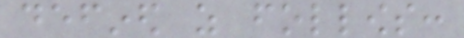defined as follows:
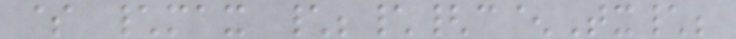$ \max \;\{c^Tx\;
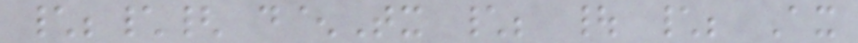\;\{ d^Tx \; | \; Ax
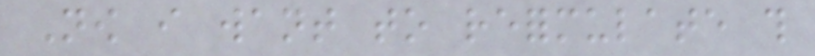Now i want to reformulate this
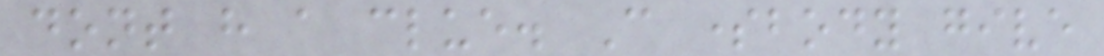dont have a clue. Can somebody give
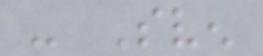- Sven
